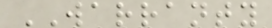WARRANTY
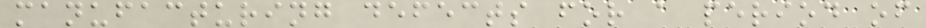manufacturing defects for a period of
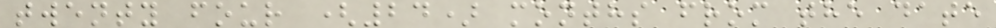twenty four (24) months from the date
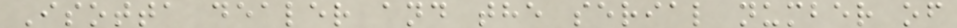Isotta dealer and the serial number of
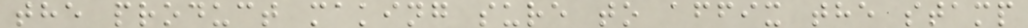the product making sure to affix the stamp
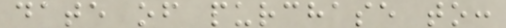date of purchase to:
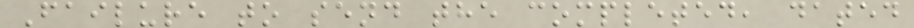Failure to send the completed, dated
